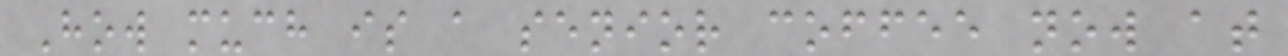How much is a senior coffee now at
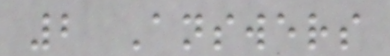2 Answers
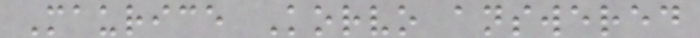Maurice Korvo answered
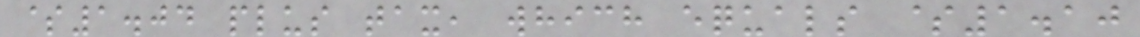$1.04 plus tax, which equals $1.10
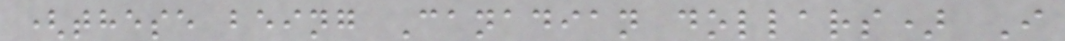(these being Canadian dollars) I
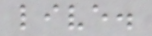live.
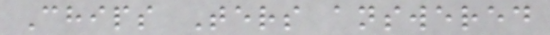Chips Ters answered
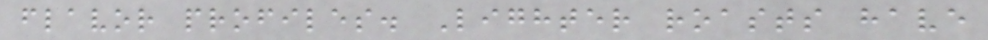flavor profiles. Lighter roasts have
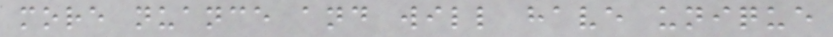more nuance and will have unique
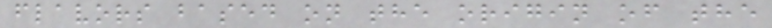flavors based on the origin of the
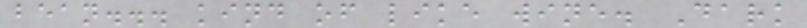bean... kind of like wine. Dark
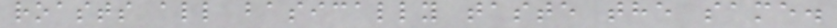roasts all basically taste the same.
